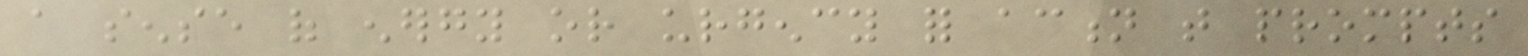a sense of energy or urgency for action that prompts
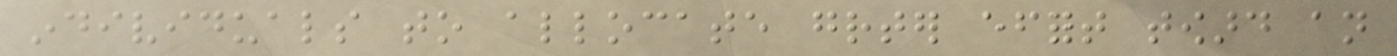individuals to allocate greater effort toward an
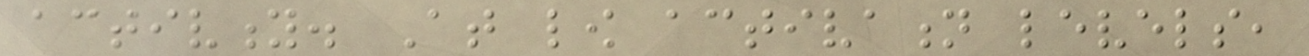activity. At low activation levels,
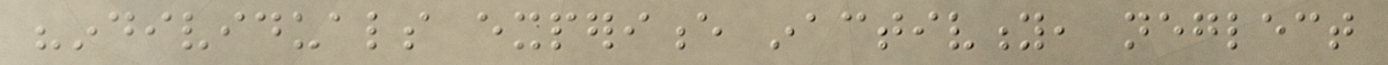"individuals experience inactivity, neglect
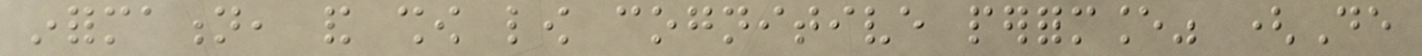information, and show low cognitive performance" (De
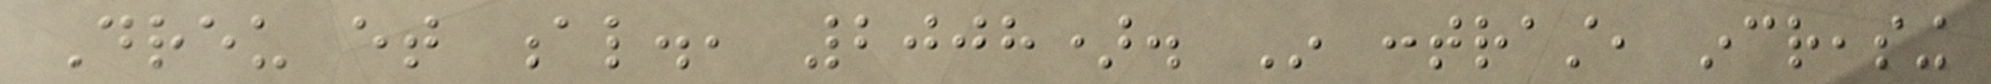Dreu et al., 2008). In contrast, increasing
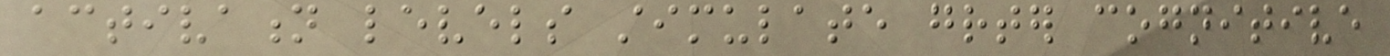activation levels stimulate greater cognitive
